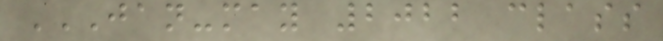JAN-MAY 2022 CLASS
